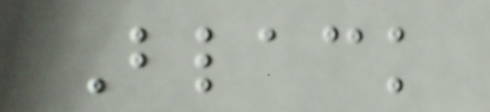Black
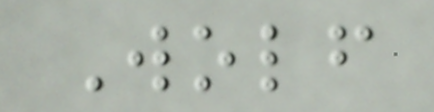Wolf
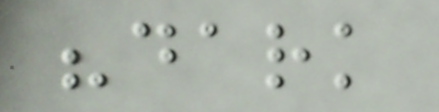"dark
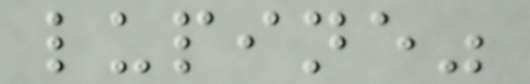lupine"
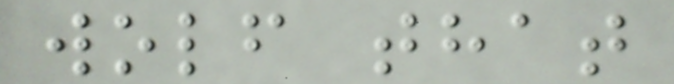wolf that
